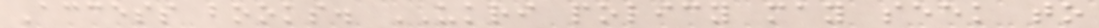Access books. UKRI policy may seek to
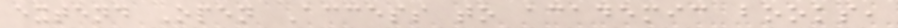extend Open Access to academic books,
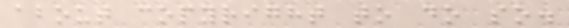about copyright to do so.
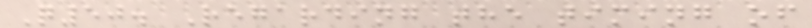Q50. Regarding the timing of
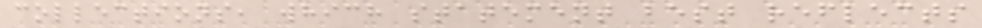collections, which statement best reflects
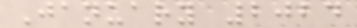January 2024
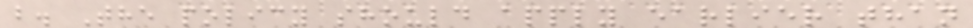b. The policy should apply earlier than
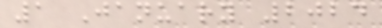1 January 2024
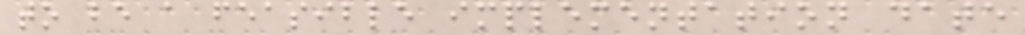to be a feasible implementation date
